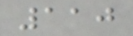110
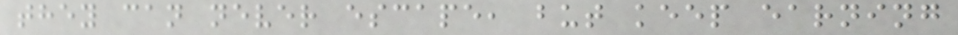they can never escape, but keep earning
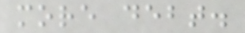more debt.
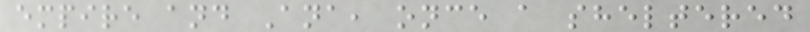empire and Ana, once a sheltered
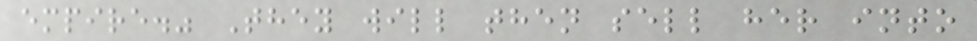empire." They will then sell her into
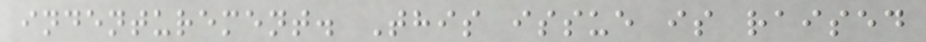indenturement. This issue is raised
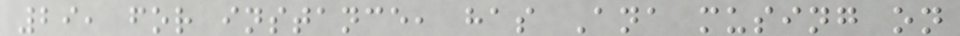29, for instance, has Ana musing on
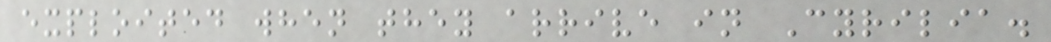exploited when they arrive in Cyrilia.
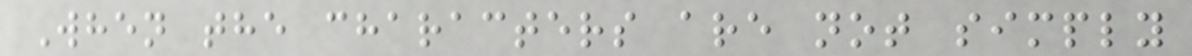When the characters are not simply
